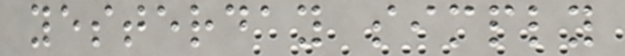yesterday simply
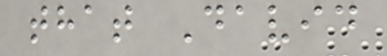that David
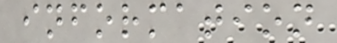information
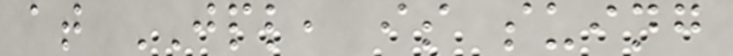at JPL, is suing
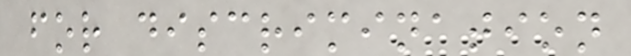for discrimination
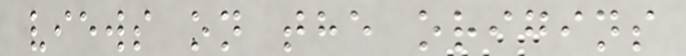views on the origins
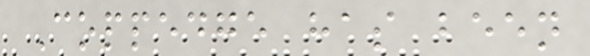Coppedge has been
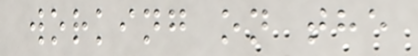working on the
